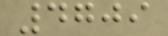4709
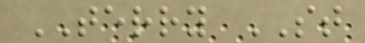TERRY ST
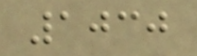1030
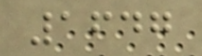1647
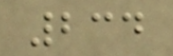234
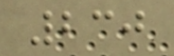230
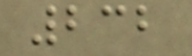232
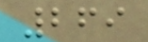269
